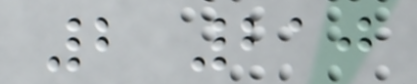2 210
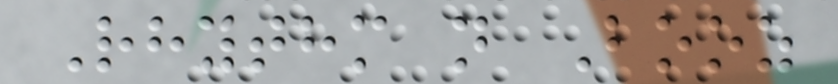Rhythm n Booz
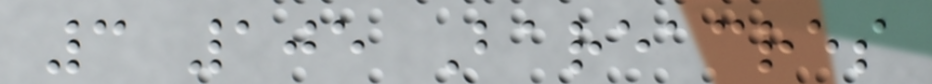3 105 Bareacres
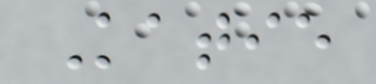Katie
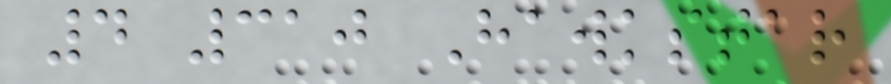4 310 Hawkstar
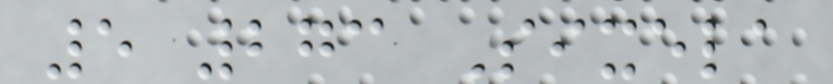5 273 Sixela
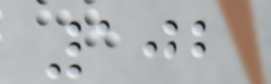102
